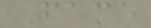Fame
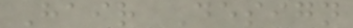Hair Design
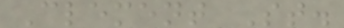Clement St.
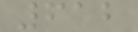612
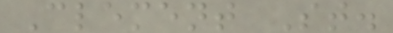Clement St.
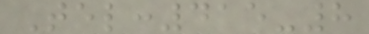Tel:415-8
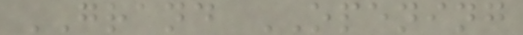GRAND OPENING
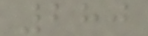280
